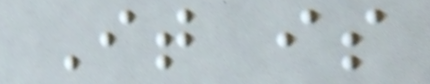It is
